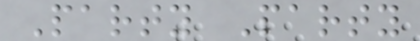Party Party
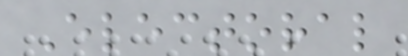Electoral
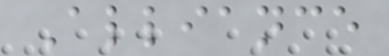Alliance
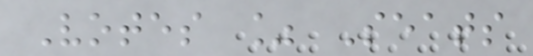Votes % Seats
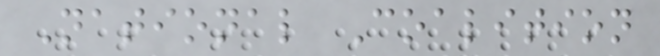National Coalition
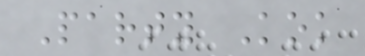Party Kok
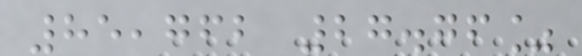85,762 27.76%
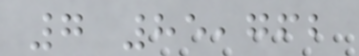7 85,762
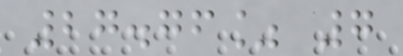27.76% 7
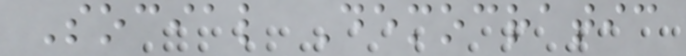Social Democratic
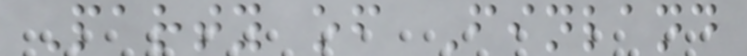Party of Finland
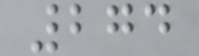274
